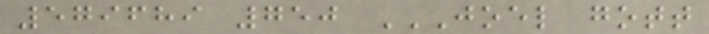579689 750 JOEL GOTT
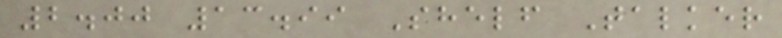2.00 13.99 Shelf Talker
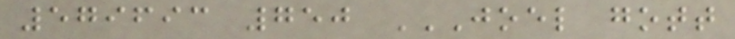579693 750 JOEL GOTT
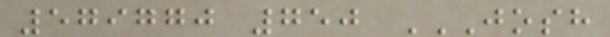579770 750 JOSH
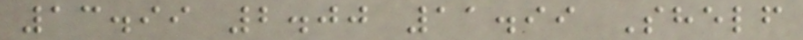13.99 2.00 11.99 Shelf
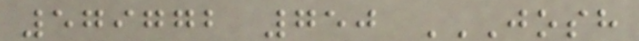579772 750 JOSH
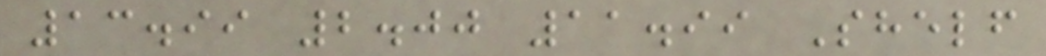13.99 2.00 11.99 Shelf
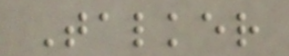Talker
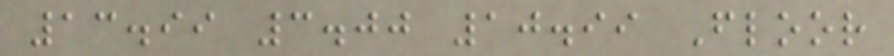13.99 3.00 10.99 Floor
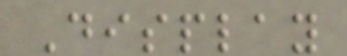Display
